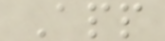App
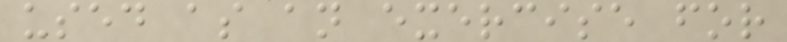used as an exercise for
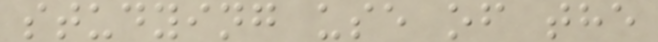studying use of the
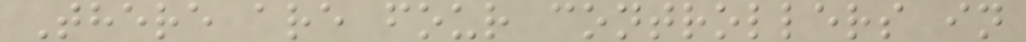There are four controllers in
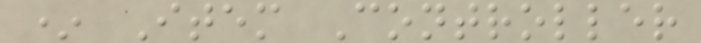* Item Controller
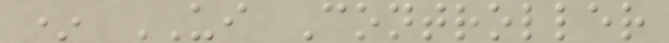* UI Controller
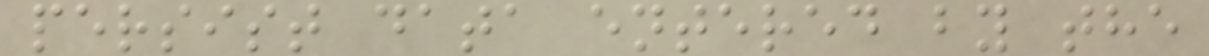persist data entered by the
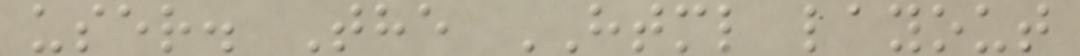user. The HTML layout
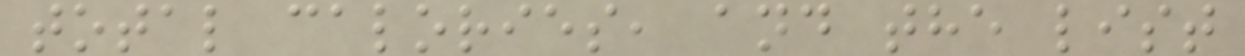total calories, and the list
